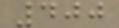400
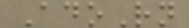AdoRn
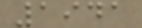1941
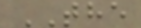THE
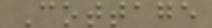Cottage
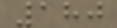180
